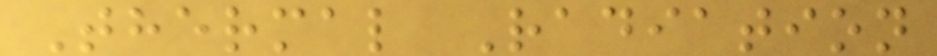Thermal Radiation
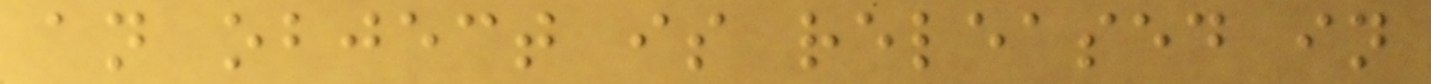an object is released in
